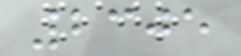2305
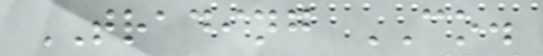TRADING CO.
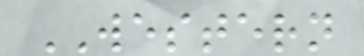WESTERN
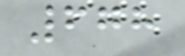678
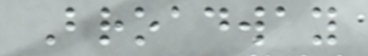Broadway
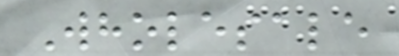Wholesale
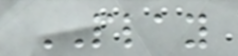PLAY
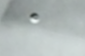a
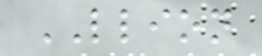LLION
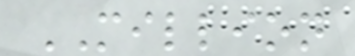MILLION
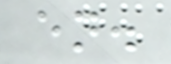en.
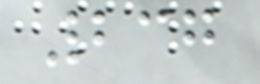237
